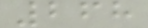268
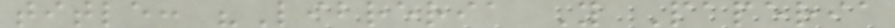title: "Libreria Y Paperia
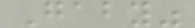Gaby"
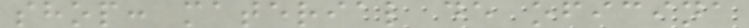shop: material de oficina
